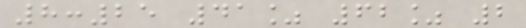8:25 41% 62% 2
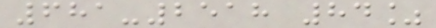681-2518 84%
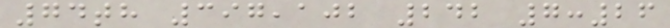74th 397,102 242 7:26
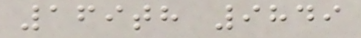169th 9849
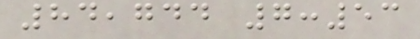84,744 7:53
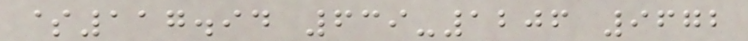$117.94 639-1206 9672
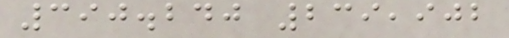390.240 239,902
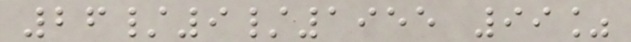26/9/1955 99%
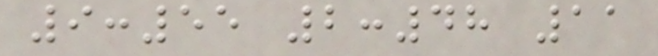9:55 2:48 11
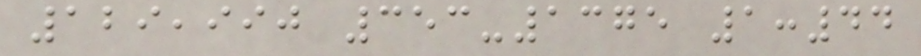129,990 353-1375 1:44
